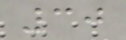30
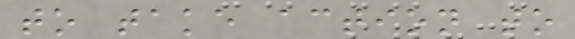to take action to
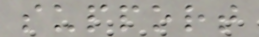support
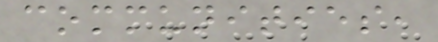communities,
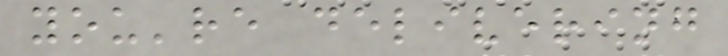you're delivering
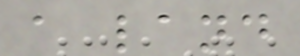a land
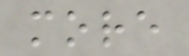more
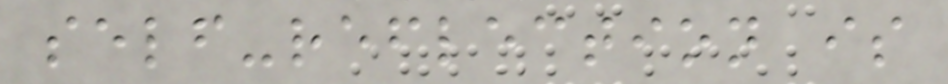self-reflection is
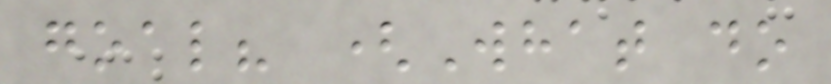goal? (What do
